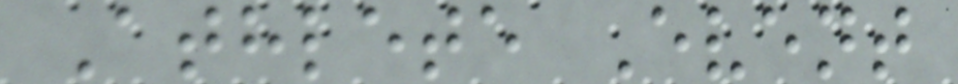Athlete Event
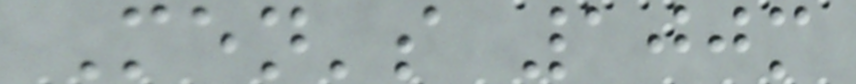Men's 100m
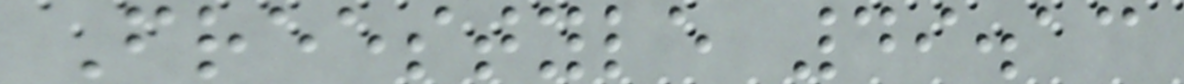Freestyle 49.13
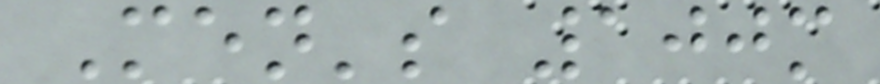Men's 100m
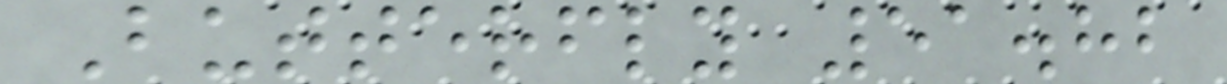Butterfly 51.82
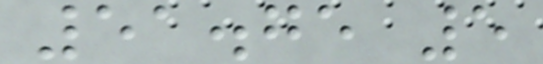51.75 5
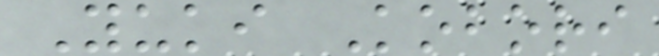Yuki Kobori
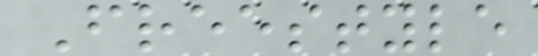Freestyle
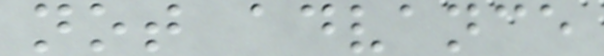not advance
